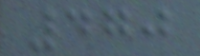470
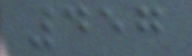457
